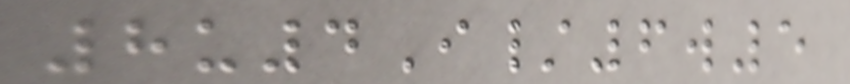8u4I/6w5
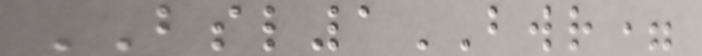BSL1BWR=
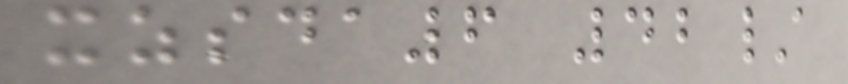xzsda6 42/
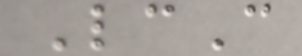LcC
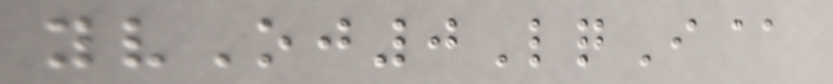yvOj0LqI@
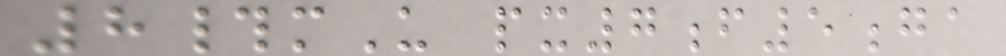8#mU px7f5ga
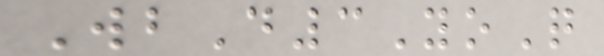WbD3YoQ
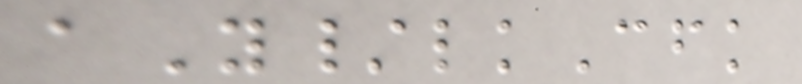aY/lkCfk
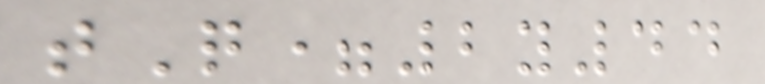tQ=2y44
